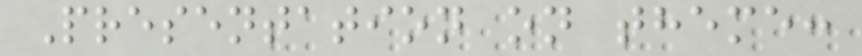Presentation on theme:
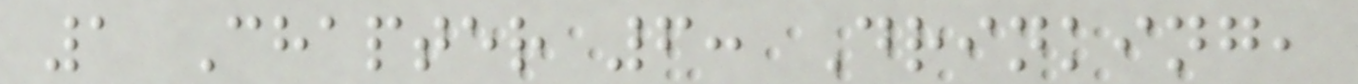1 Chapter 6: Drinking,
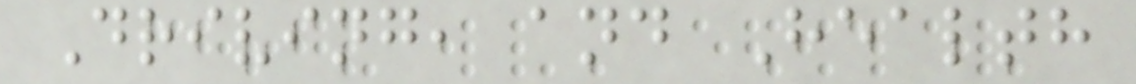Driving, and Health
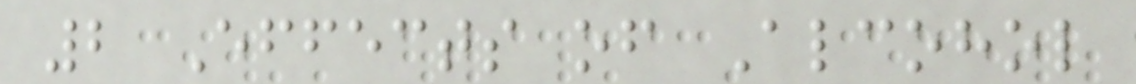2 Effects of Alcohol
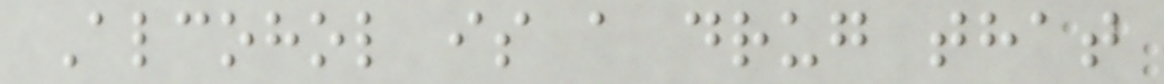Alcohol is a drug that
